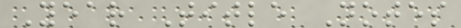Year Title Notes
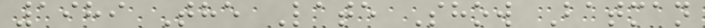1989 The Late Show Batman
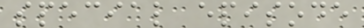special episode
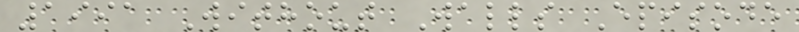1991 Without Walls Episode
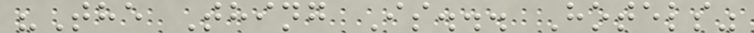"The Thing Is... Hotels"
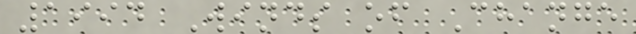1994 Winds of Change
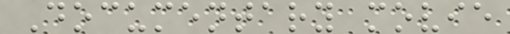Documentary movie
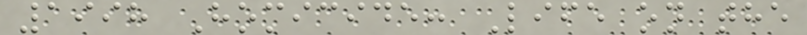1998 Homicide: Life on the
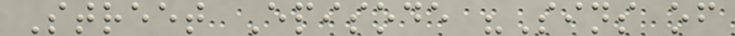Street Episode "Sins of
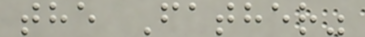the Father"
